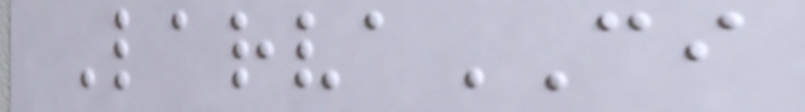LarvaCI
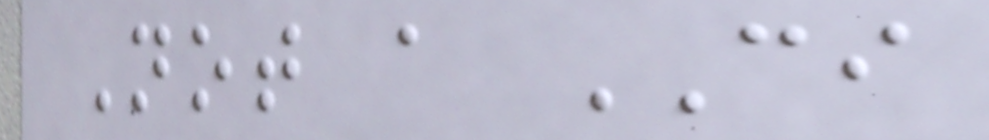Not a CI
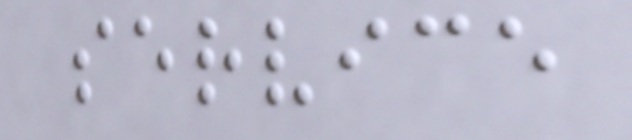service
